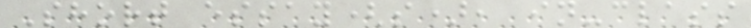Short essay(s), in-class
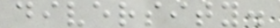diversity.
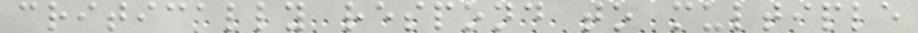critically respond to multiple
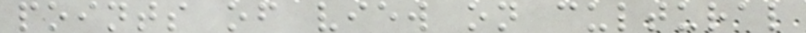points of view on cultural
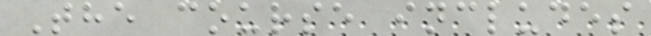The course includes
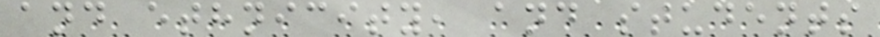and ethnicity, and students
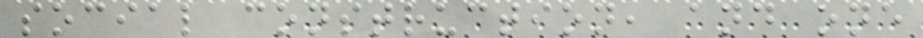social construction, and one
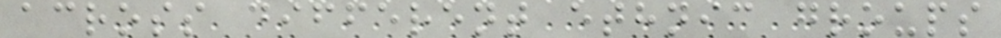across different ethnic groups
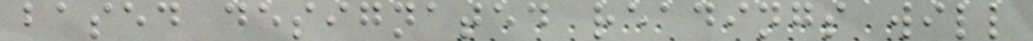based designated readings will
